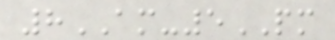8AM-5PM
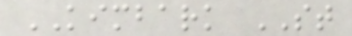KIMBARK ST
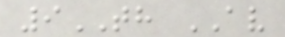9TH AV
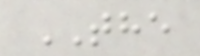THE
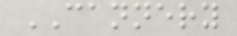CANNERY
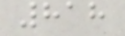818
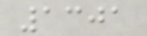1301
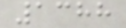1388
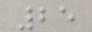25
